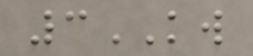3KW
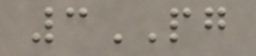3PG
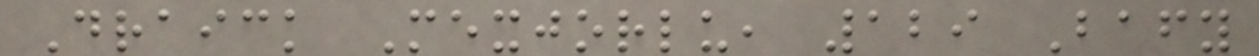Draick Mexjorlu, 129 Bafy
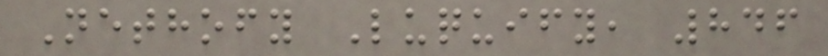Nethofy Luquify, 846
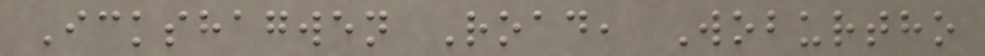Ickshagwen Road, Woburtho
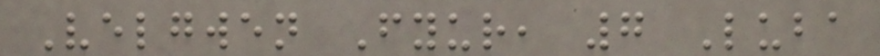Velgwen Fyur, 7 Luba
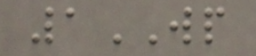1WP
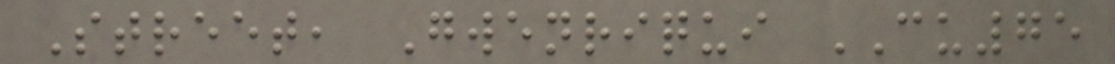Street, Gwenriqui CU75
